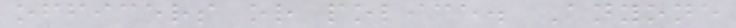officers or police. Anyone
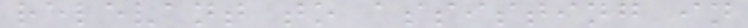relevant to assisting in
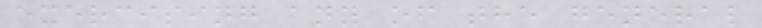exercising any of the general
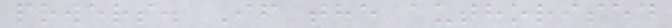powers. If the authorised
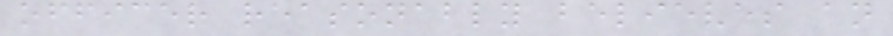officer reasonably believes an
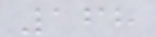168
